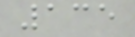135
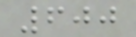600
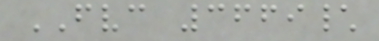FVC 3669\
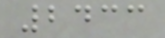2433
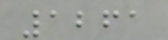1261
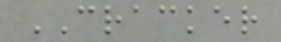CRACKER
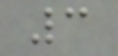3
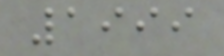1999
